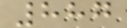887
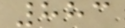883
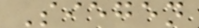Siegen
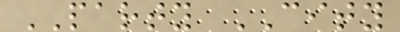PARTY CITY
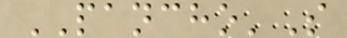PANCHO'S
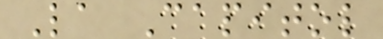La Capitol
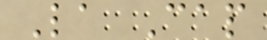La Cap
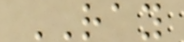RAY
